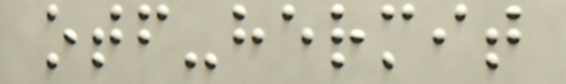otf-hermit
